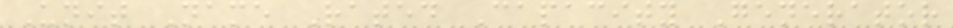Unit Name Rated Capacity Generator
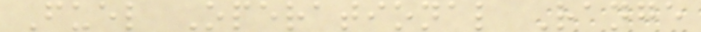Fuel Operational Range
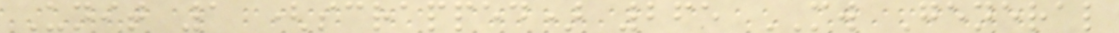Unit 1 (scrapped) 265 MW General
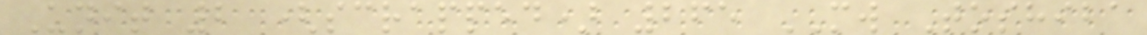Unit 2 (scrapped) 265 MW Toshiba
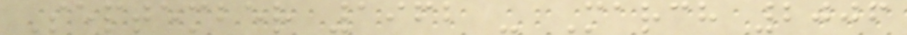September 1962 - March 2006
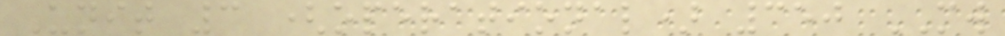Unit 3 (operational) 350 MW
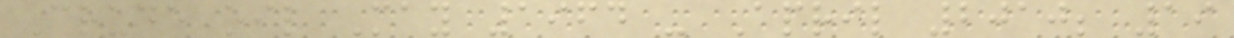Crude oil May 1964 - April 2010; 19
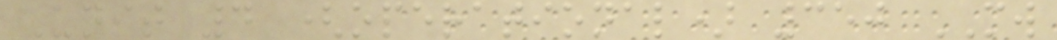Unit 4 (operational) 350 MW
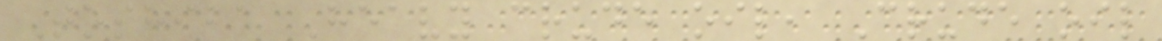Toshiba Heavy crude oil, Crude oil
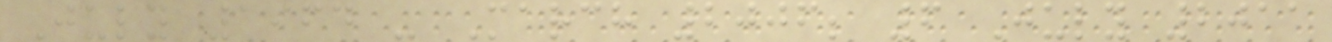July 1964 - March 2006; 6 July 2011
